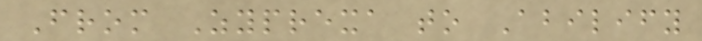From Zyprexa to Abilify
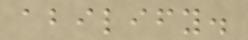abilify.
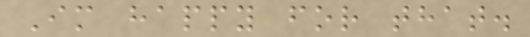Im happy for that.
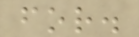for.
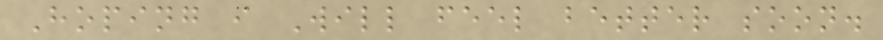Hoping i Will feel better soon.
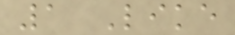1 Like
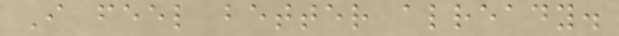I feel better already.
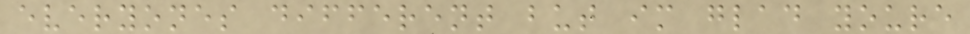everyones different but im glad youre
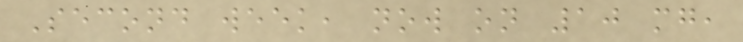Second week, now on 10 mg,
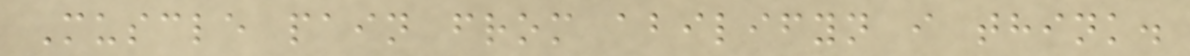Muscle pain from abilifyn i think.
